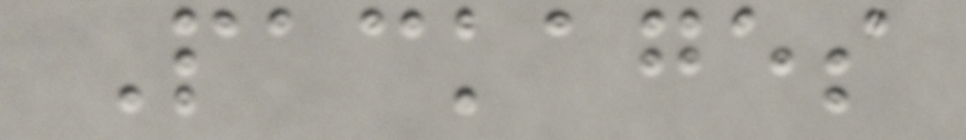Packages
